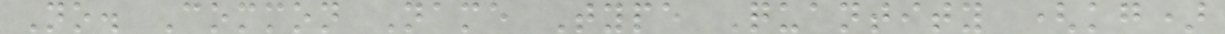No. Common Name Type Quantity (kg)
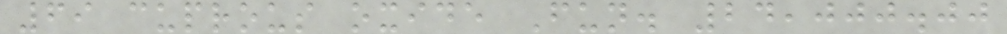69 cuprous oxide Fun. 24,000.00
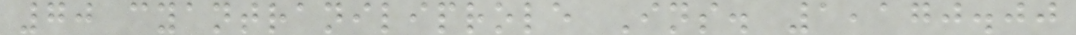70 cyantraniliprole Ins. 1,170.00
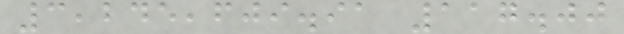3,245,609.91 117.00
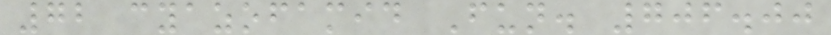72 cyazofamid Fun. 706.00
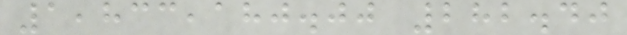1,833,180.00 282.40
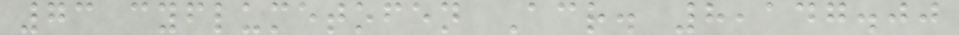73 cyflumetofen Acr. 8,147.00
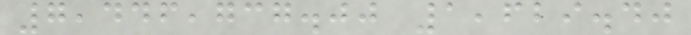7,446,737.00 1,629.40
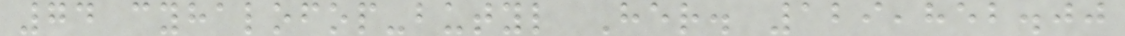74 cyhalofop-butyl Her. 129,852.00
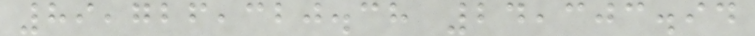89,726,320.38 24,303.94
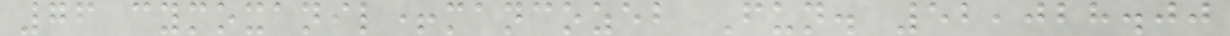76 cymoxanil+mancozeb Fun. 52,028.00
